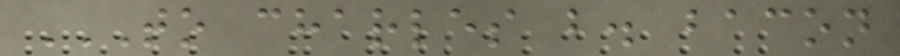TO CHARLES B. BACON
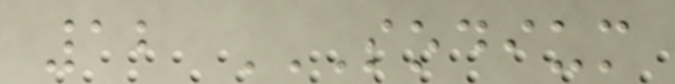12 SODIUM
